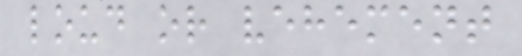loud or vehement
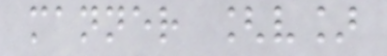manner [v]
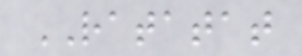RATATAT
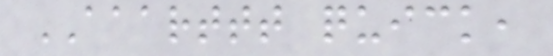AAARTTT quick,
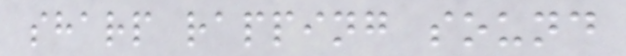sharp rapping sound
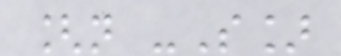[n -S]
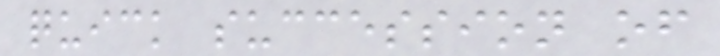quick succession of
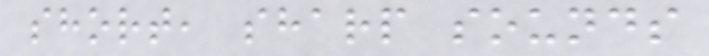short, sharp sounds
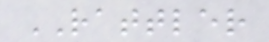RATTLER
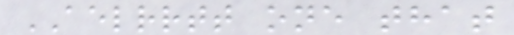AELRRTT one that
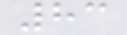83
